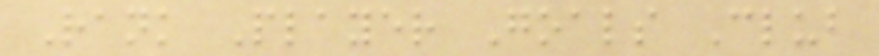Rank Player Goals Club
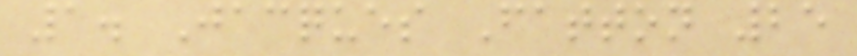1. Jacques Fatton 25
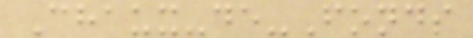Chaux-de-Fonds
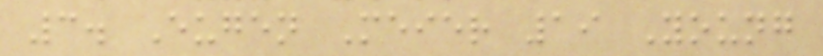3. Eugen Meier 19 Young
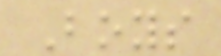Boys
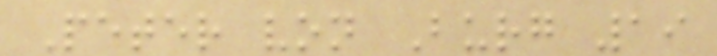Peter von Burg 19
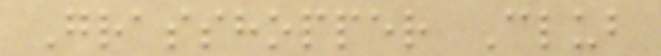Grasshopper Club
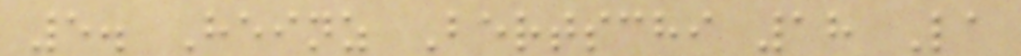5. Heinz Bertschi 18 La
